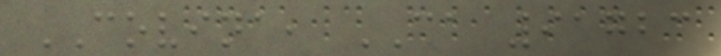COVINA, CA 91723
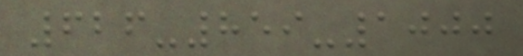626-859-1000
